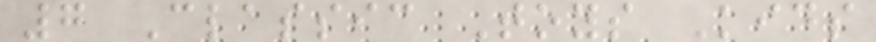7 Classic Toys Kids
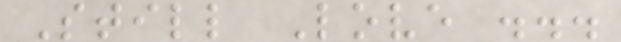Still Love ...
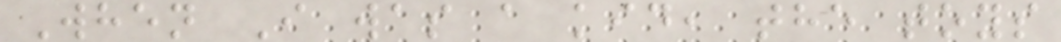When I was a kid, the toys
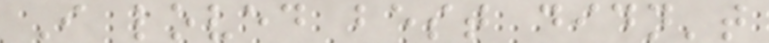I loved best didn't
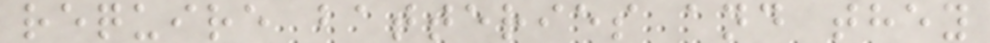require batteries and they
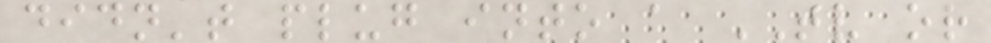didn't plug into a TV or
